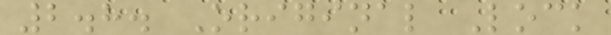2.8. Original Lock
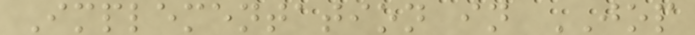Implementation in JOP
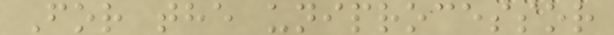For the uniprocessor
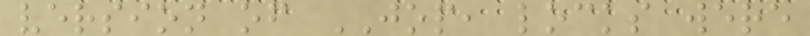version of JOP, locks were
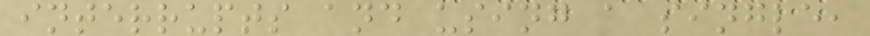interrupts and using a single,
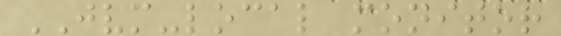JVM-local monitor
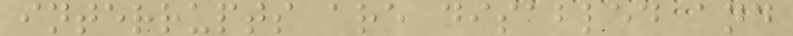interrupts are disabled and
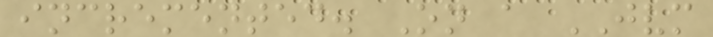incremented. On a JVM
